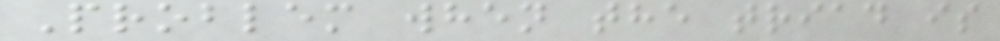Problem when the triad is
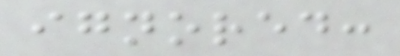ignored:
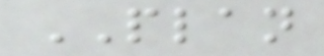PLAN
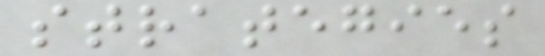strategies
